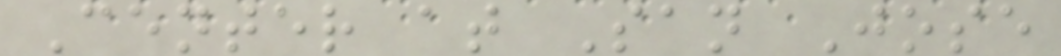Center at San Jose
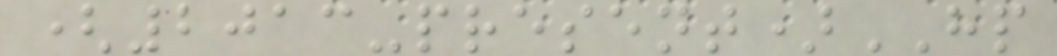(2013-present)HP
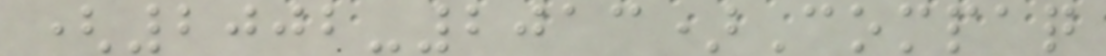(2002-2013)Compaq
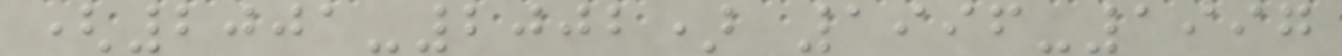(2001-2002) 1996-1997
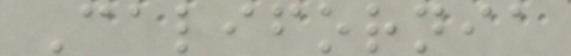California
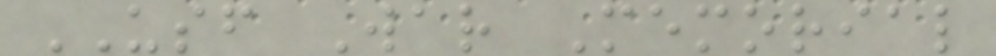USF War Memorial
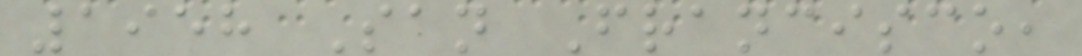1958 San Francisco,
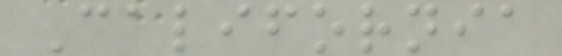California
